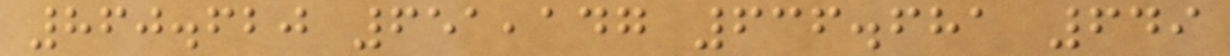860.620 651,147 636.681 649
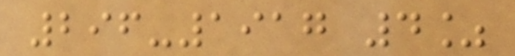296-1917 4%
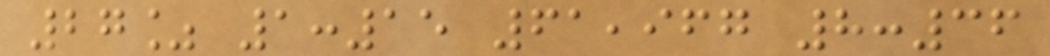27% 1:15 61,967 8:36
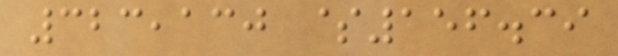323,130 $156.39
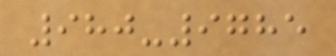980-9785
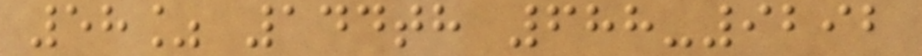58% 144th 688-9292
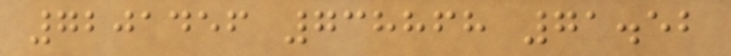7201456 738868 71.52
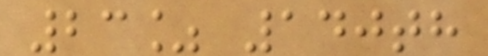23% 140th
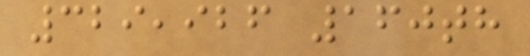329,926 160th
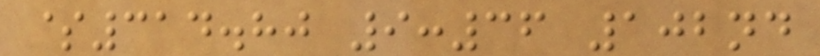$314.80 9:36 102nd
